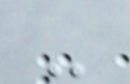-
